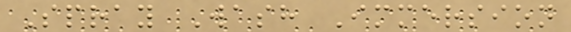Spray Wash Immersion
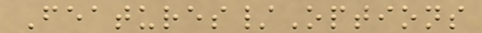Features/Options
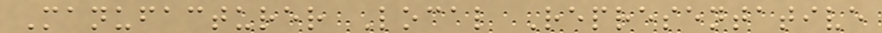Manufacturer Local Representative
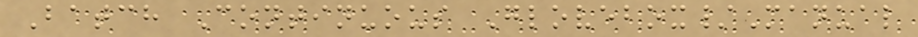Batch Continuous Glovebox/Manual
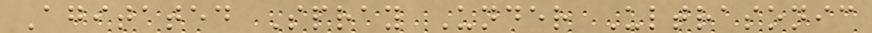Agitated Spray Under Ultrasonic
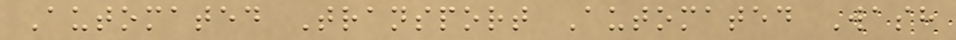Automated Transport Automated Wash
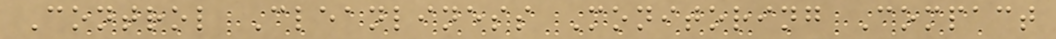Control Cleanliness Monitoring Compact
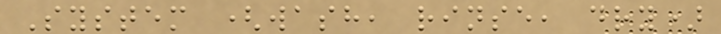System (wash, rinse, dry)
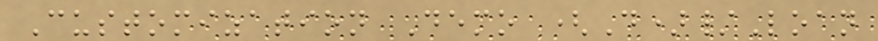Customization Demo (D)/Loan
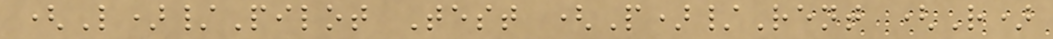(L)/Pilot Test (P)/Rent (R)
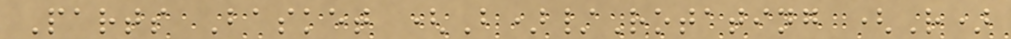Parts Basket (B)/Rotating (R)
